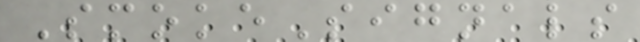SmokeSignals
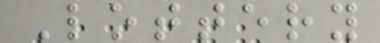Lottery
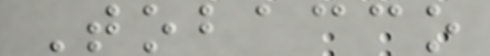Tobacco
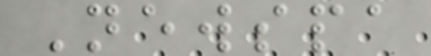Newspa
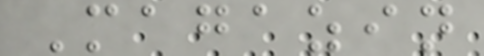Magazin
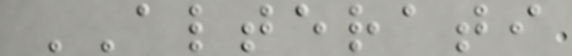ALTERATI
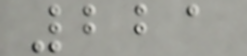221
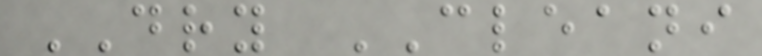DRY CLEANI
